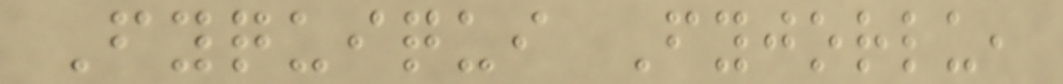Fyquiqui Fyjorlu,
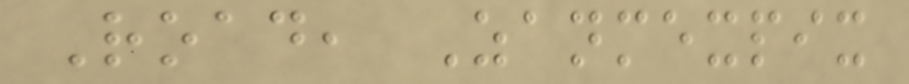Road, Zanmexpix
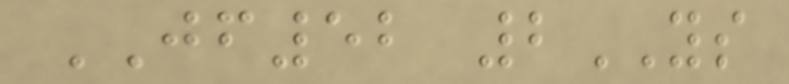JF52 2YS
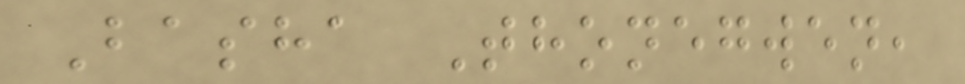Basha Thonegwen,
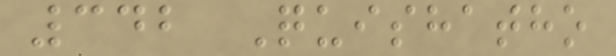342 Quishatho
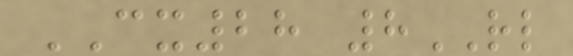CX28 8RL
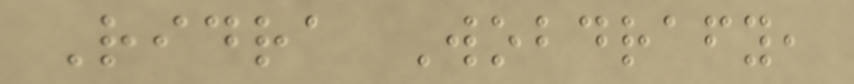Ridra Wobdrafy,
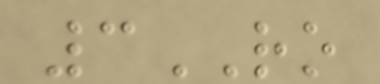3RO
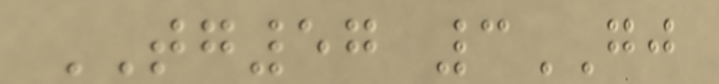TG57 3GJ
